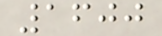1600
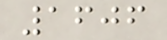1606
